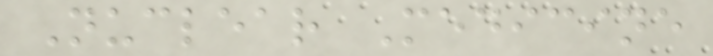Nuclear Medicine
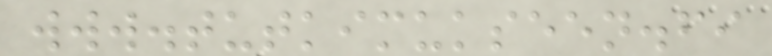www.tutkimukseen.fi
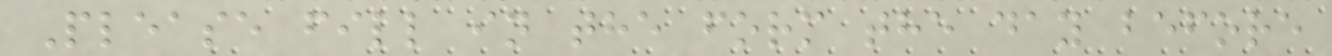Please fill in the form the day before
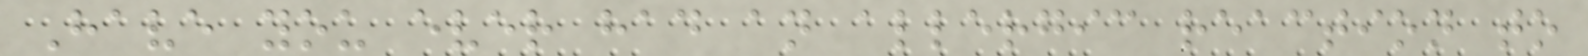Have you ever had an allergic reaction to
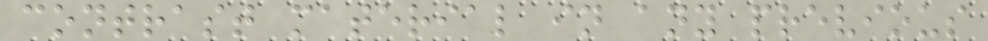contrast material in any previous
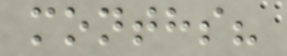months?
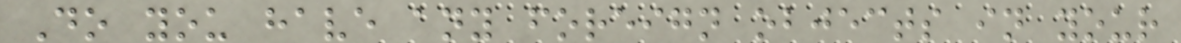Do you have any foreign objects in your
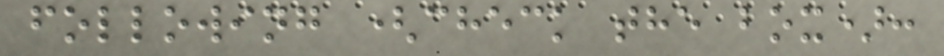following (check the box):
